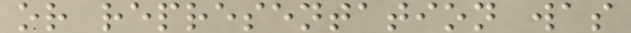or representation was
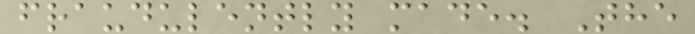fraudulently made. The
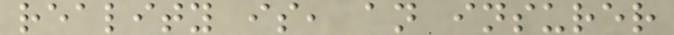reality is, an insurer
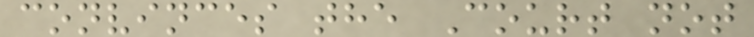convinces the Court not
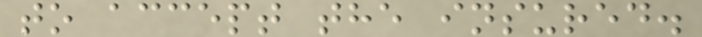to accept the insured.
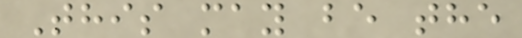This may be the
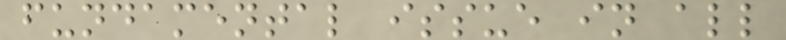fundamental issue in all
